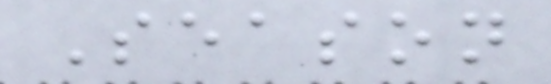Season
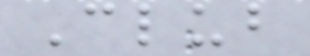Club
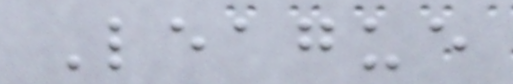League
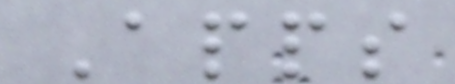Apps
